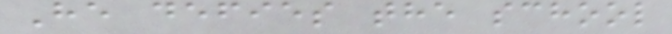He defies the school
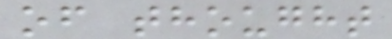of thought
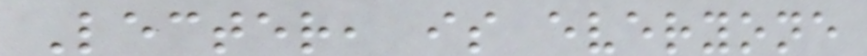Lecter, is everyone
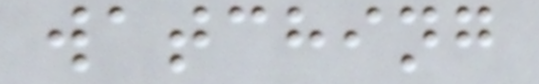watching
